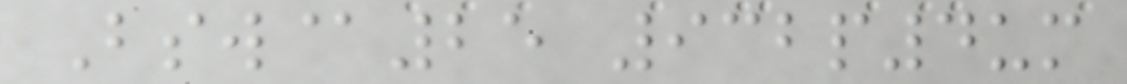Bsw@25 932p4um
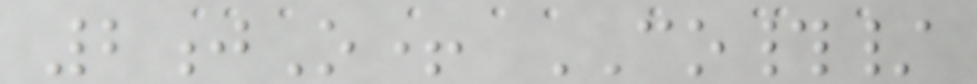2jO+ CO#/
